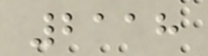2118
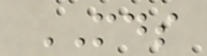MDS
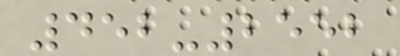452-2552
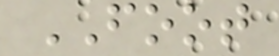FOOT
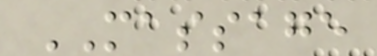MASSAGE
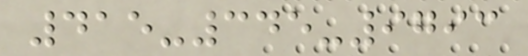415-345-9793
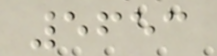5653
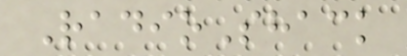RadioShack
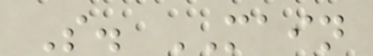S. MAIN
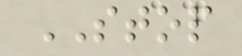STOP
